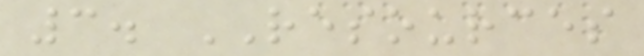3. RESOURCES
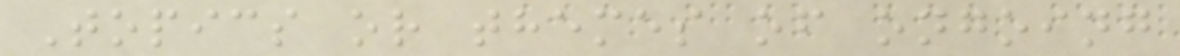Topics or themes of ongoing
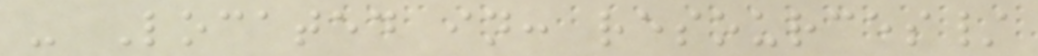- Located in: resources/
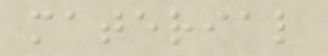material
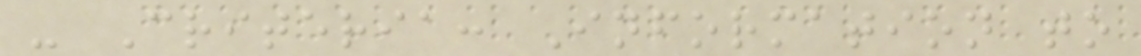- Criteria: Information to
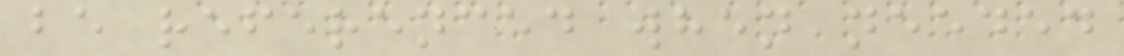be referenced when needed
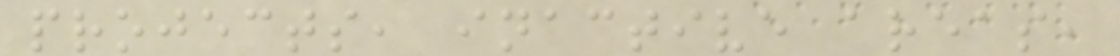projects, inactive areas,
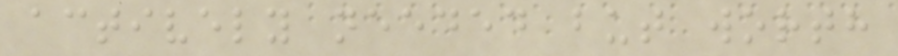actively needed but worth
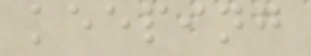keeping
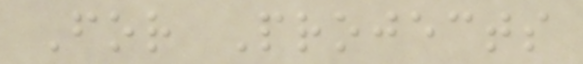For Projects
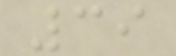39
